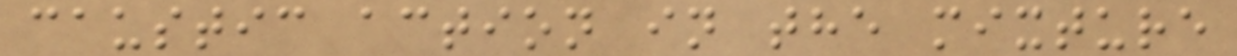caustic action in the mixture
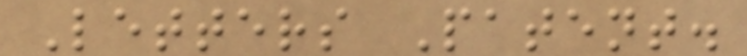Letters Patent.
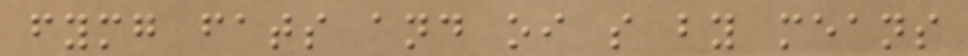fymg fats and oi s by means
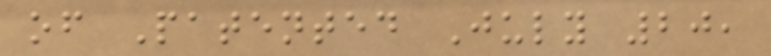of Patented July 20,
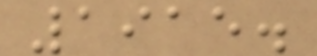1915.
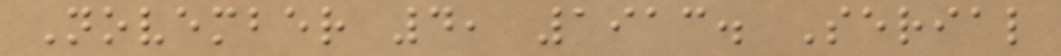November 4, 1913. Serial
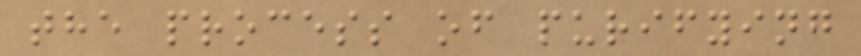the process of purifying
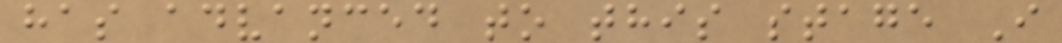has advanced to this stage I
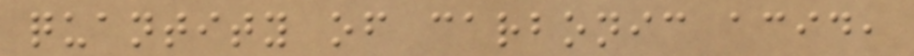quantity of carbonic acid,
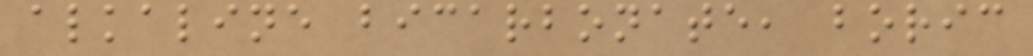alkaline bicarbonate, boric
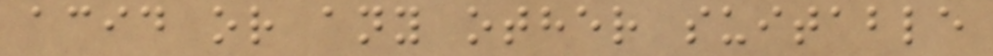acid or any other suitable
